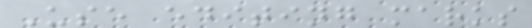Use editing marks
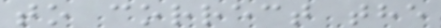to correct the
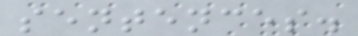sentences.
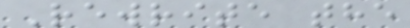Rewrite the
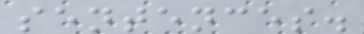sentences.
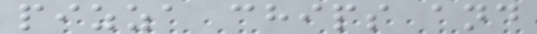pizza chips and
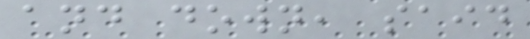and down, said
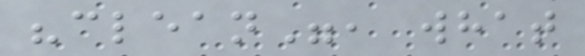"clean", what
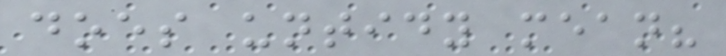does untidy mean?
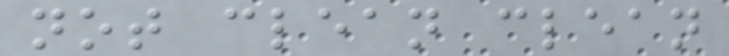not clean clean
